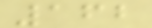162
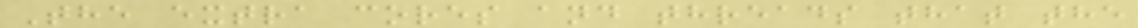The extra cores and threads that the
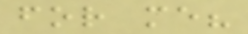for me?
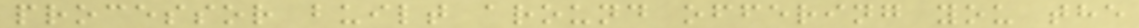processor built around offering you the
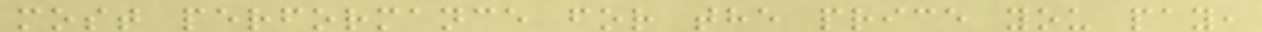most performance for the price you pay,
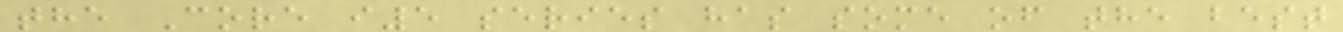the Core i5 series has some of the best
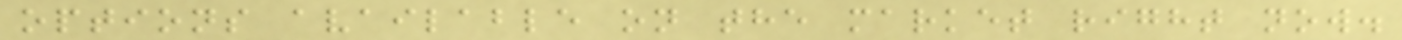options available on the market right now.
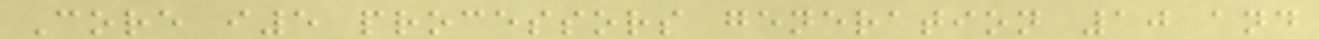Core i5 processors generation 10 and
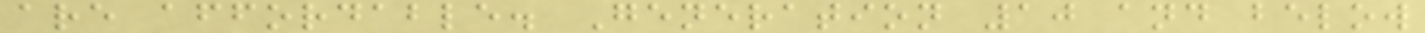are affordable. Generation 10 and below
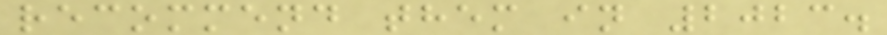recommend them in 2023.
